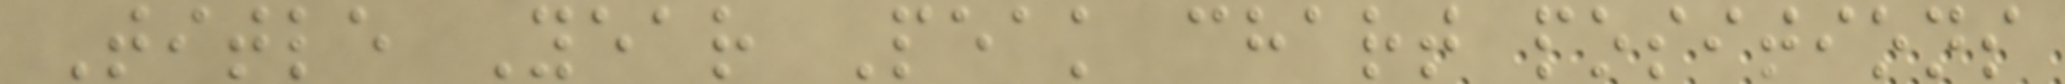Title Year Peak chart positions
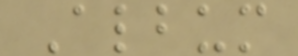Album
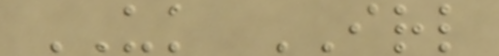UK IRL
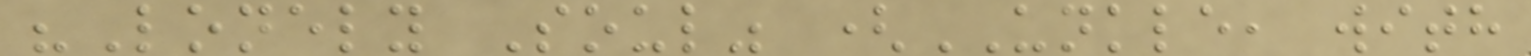"Lonely Soul" (UNKLE, with
